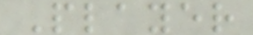Player
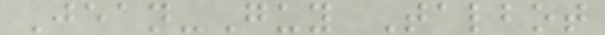Jean-Guy Talbot
